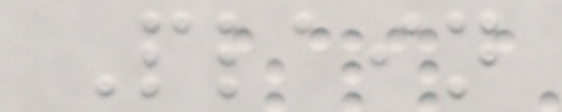Plain
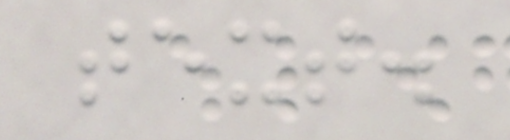text.
